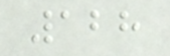128
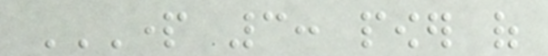PART 3: POWER OF
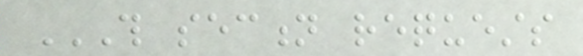THIS SECTION REQUESTS
